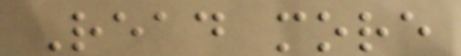Read more
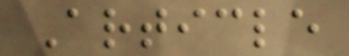Article
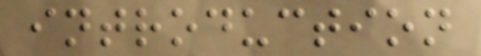introduction
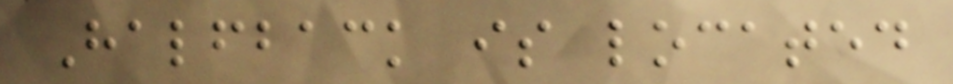Halfback is located
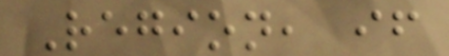Region, if
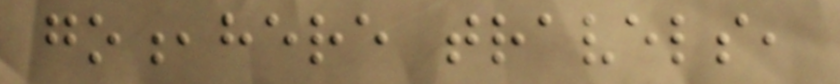go,here travels,
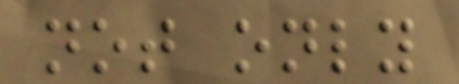not only
